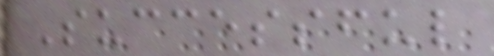Successful
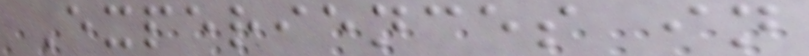Experiences in
